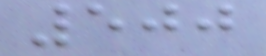500
